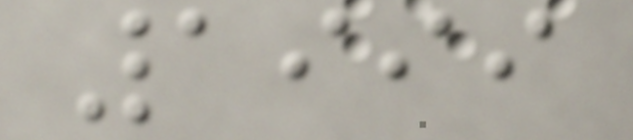1999
